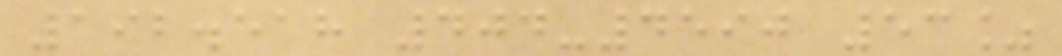192.518 404-4590 53%
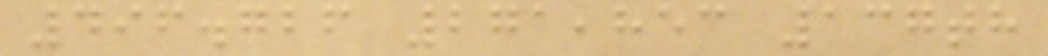496.726 271,853 137th
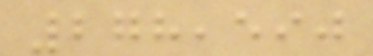278,590
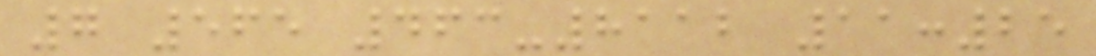7 565 463-8112 11:25
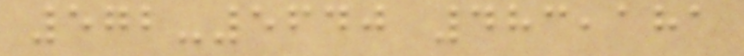572-5640 483,181
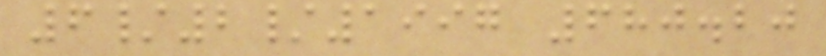6/2/1997 680.20
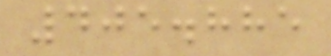405.885
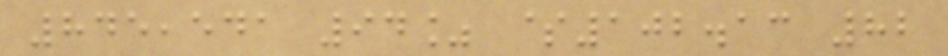845,541 94% $102.13 82
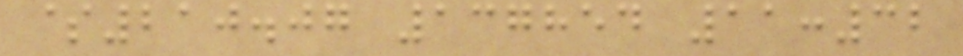$210.07 137854 11:32
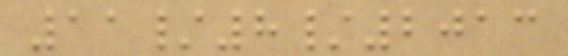11/8/2013
